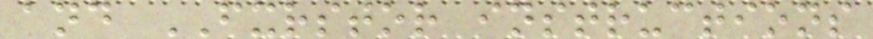and FXRSTOR instructions
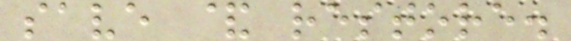save & restore.
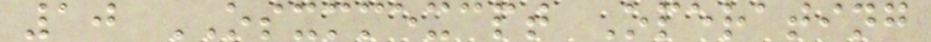10 OSXMMEXCPT Operating
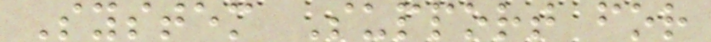System Support for
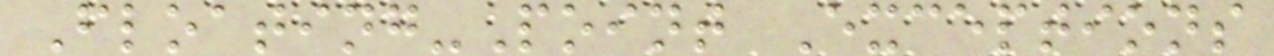Floating-Point Exceptions
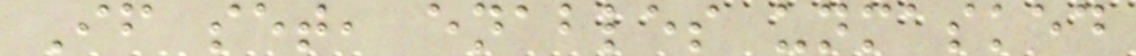If set, enables unmasked
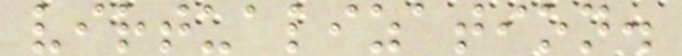virtualization.
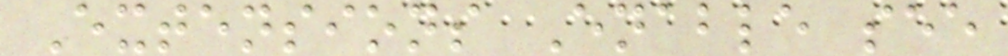Extensions Enable see
